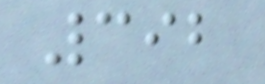392
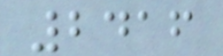2416
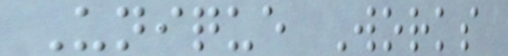Unique Works
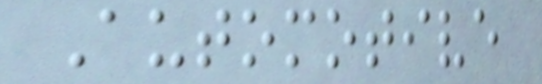Automotive
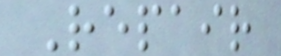Repair
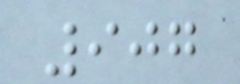907
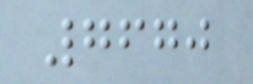7670
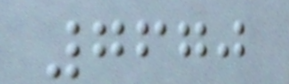7670
